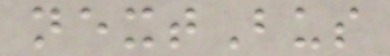nextBus
